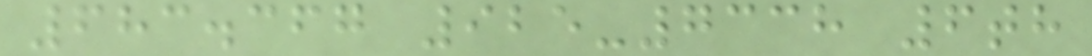683.367 925-7338 6th
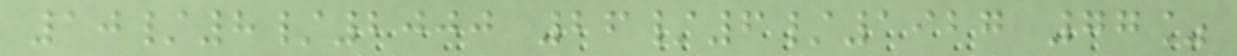10/8/2000 26/6/1927 77%
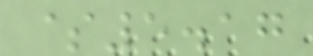$5.17
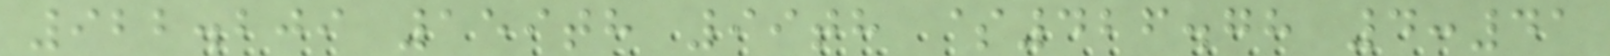922.209 159th 99th $426.78 4:41
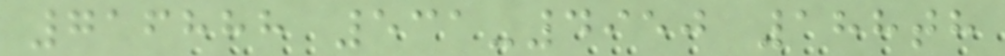716888 531-4950 188th
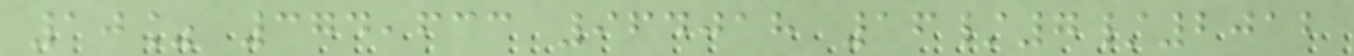10% 374,633 964018 16/7/2012
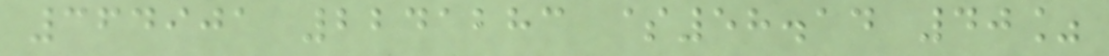364901 2241283 $58.14 40%
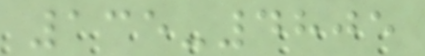135-4805
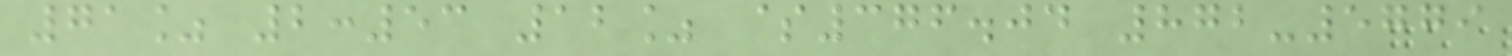71% 2:53 12% $376.04 872-5779
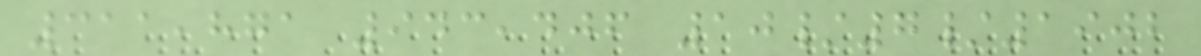311,871 943,406 10/7/1902
